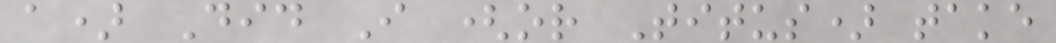a) Did I (or Titus) take
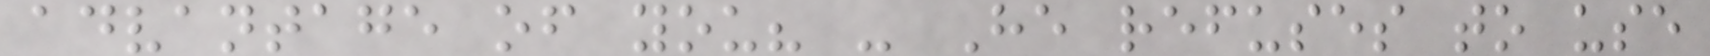advantage of you? - He refuses to use
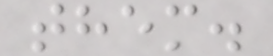them.
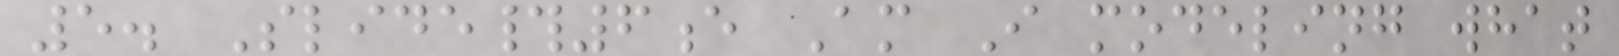5. Slide#6e Am I modeling what
